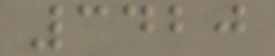3420
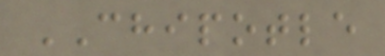CHIPOTLE
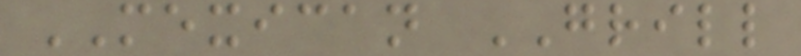MEXICAN GRILL
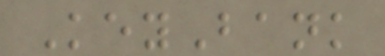KeyBank
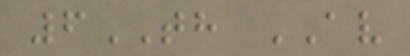6TH AV
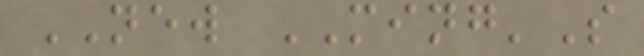NEW MING'S
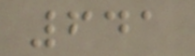641
